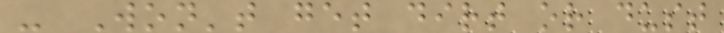- Won't get dirt or dust
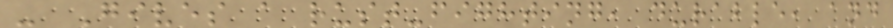- Gives a rust-fighting, durable, and
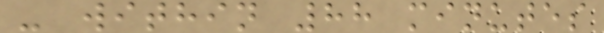- within 88 minutes
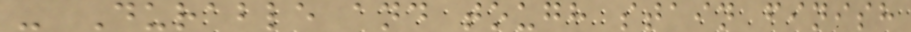- Durable and tough stain finish
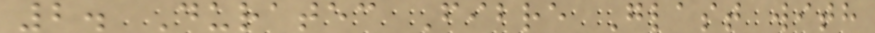2. Duratec Fibre Glast with
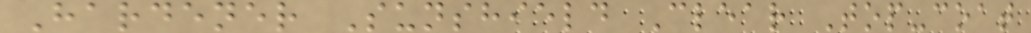Hardener Sunshield Clear Top-coat
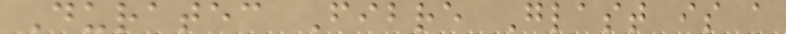Duratec Fibre Glast is a
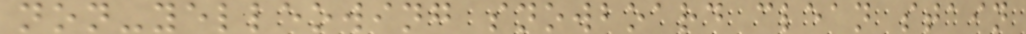non-yelleowing snowboard clean stain
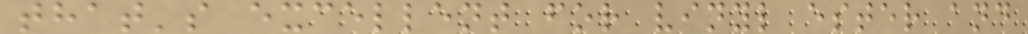that's excellent for vinyl ester and
